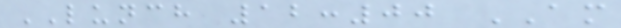LUNCH 12:00 AM
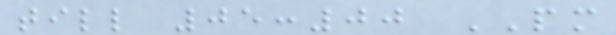till 05:00 PM
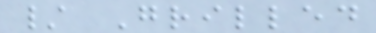/ Grilled
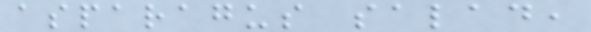asparagus salad,
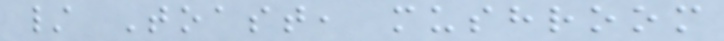/ Toast, mushroom
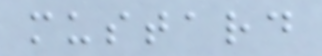mustard
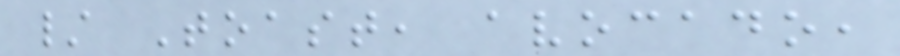/ Toast, avocado,
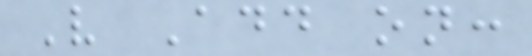V Add on:
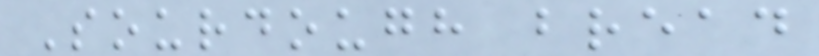Sourdough bread
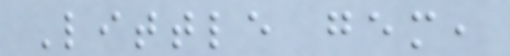Little gem,
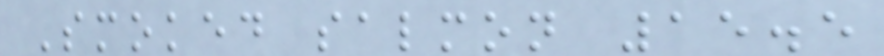Smoked salmon 15.5
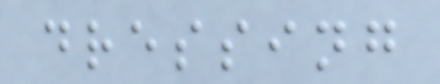dressing
